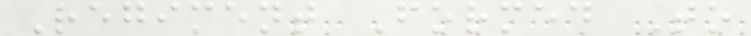Regiment Formed To
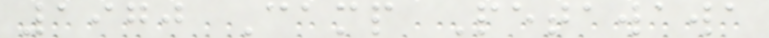1970 Camp Petawawa
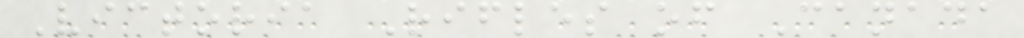Victoria Rifles of Canada
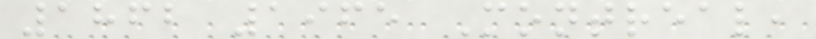1862 1965 Montreal,
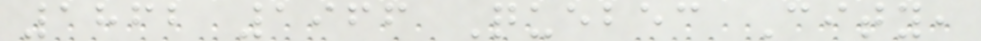1862 1966 Quebec City,
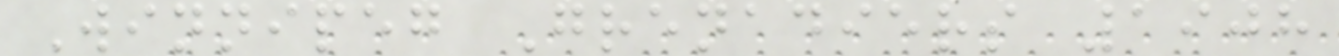Winnipeg Grenadiers 1908
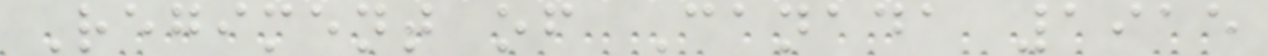Regiment of Canada 1915
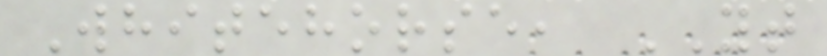Whitehorse, YT
